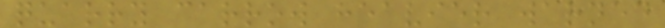quarry carrow heavier warned
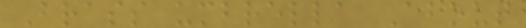Brass umbrella About
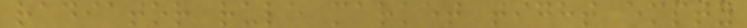radiator rule market tight empty
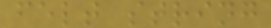felt string
